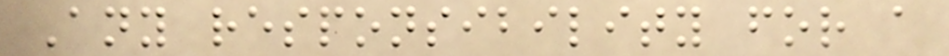Any responsibility for a
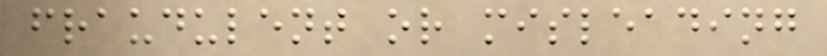fraudulent or misleading
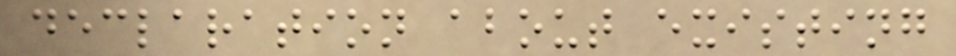declaration about existing
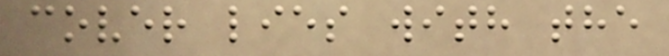cover lies with the
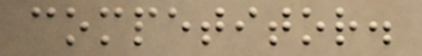competitor.
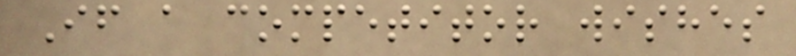If a competitor wishes
